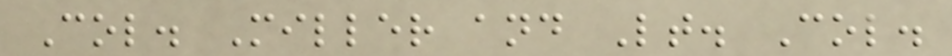Col. Miller and Lt. Col.
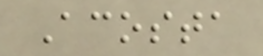Acosta
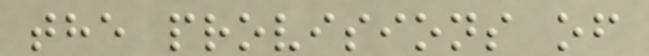the provisions of
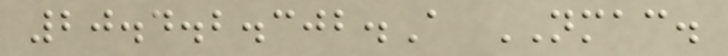20.4.2.302.A NMAC.
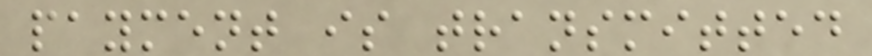payment is transmitted
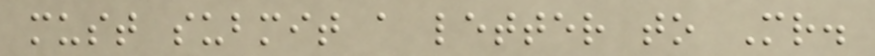must submit a letter to Mr.
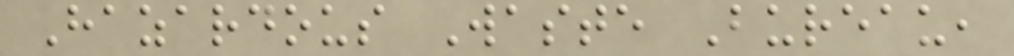Hazardous Waste Bureau,
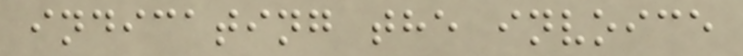indicating the invoice
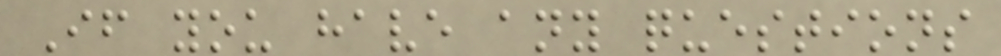If you have any questions
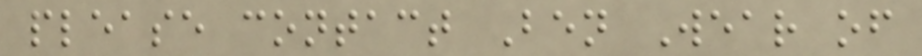please contact Ben Wear of
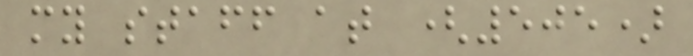my staff at (505)
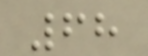68
